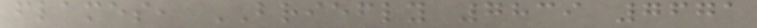flames, BRIEFLY 7839 7671
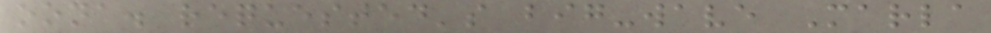oona. requested's big-wave Marla
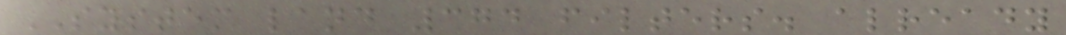SYSTEM land 374 filters. already
